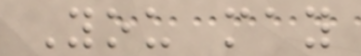You may
